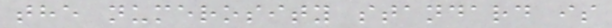the numerosity standard is
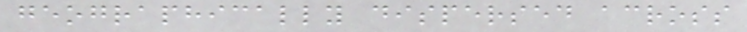geographically dispersed across
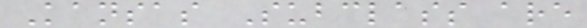Kansas Subclass are
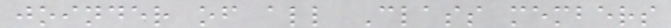joinder of all Class members
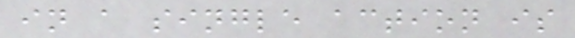in a single action is
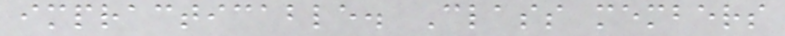impracticable. Class members
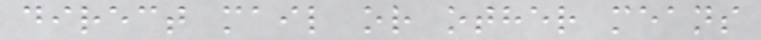direct mail or other means
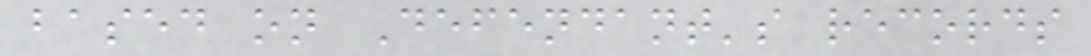based on Defendant's records
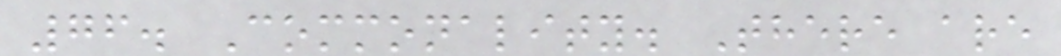76. Commonality. There are
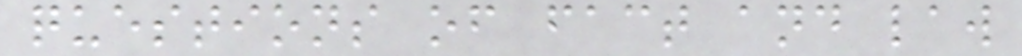questions of fact and law
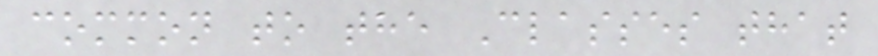common to the Classes that
